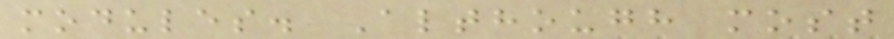modules. Although most
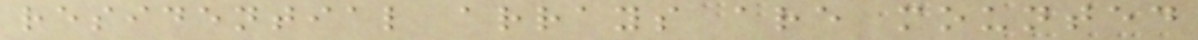residential arrays are mounted
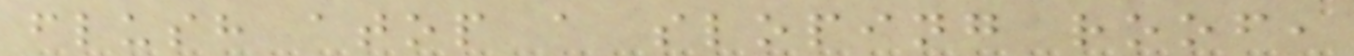flush atop a sloping roof,
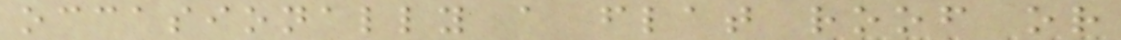occasionally a flat roof or
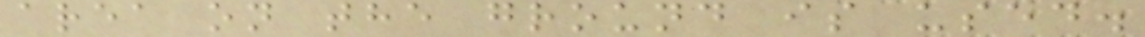area on the ground is used.
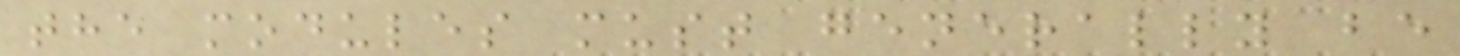the modules must generally be
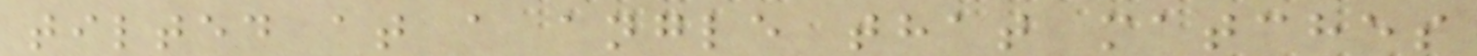tilted at a angle that matches
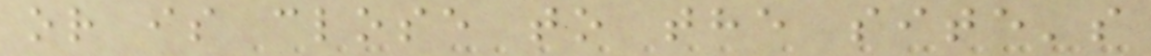or is close to the site's
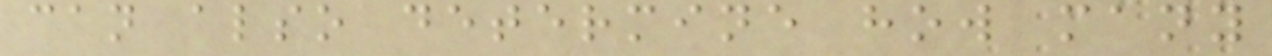can also determine how many
